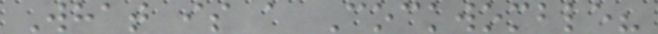What is a Cockwomble?
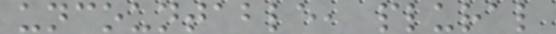uncountable, plural
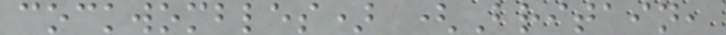cockwombles) (Britain,
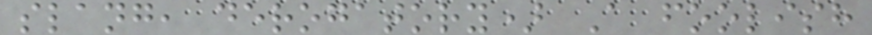slang, derogatory) A foolish
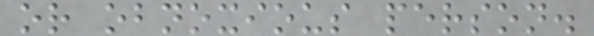or obnoxious person.
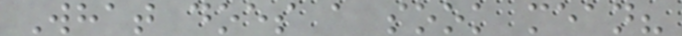What does a sook mean?
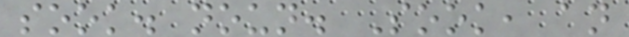sook. noun. Sook, an
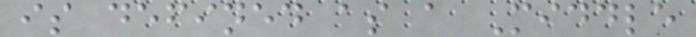is defined as a Middle
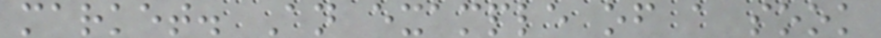market. An example of a sook
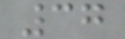37
